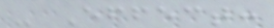- Effect:
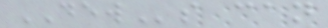DEWs can
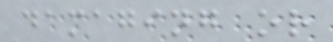damaging or
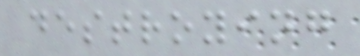destroying
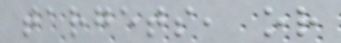targets, or
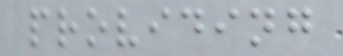providing
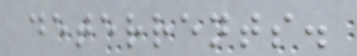deterrents.
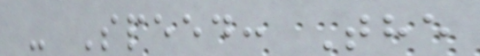- Speed: The
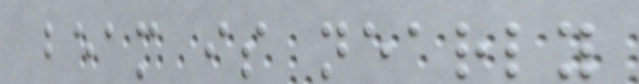beam is nearly
